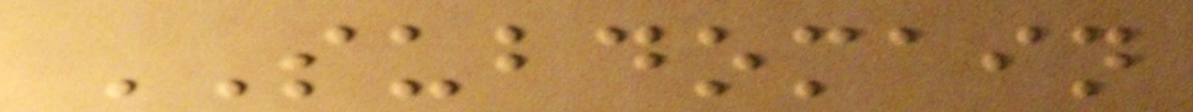SUBDOMAIN
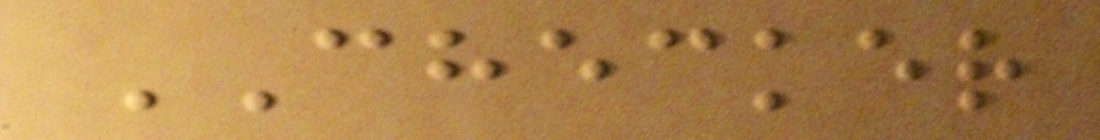CHECKER
